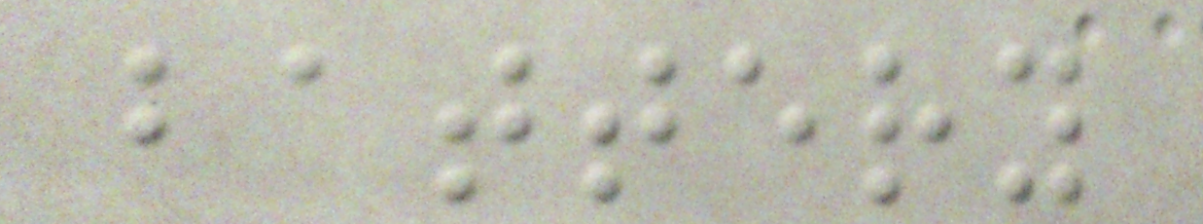battery
